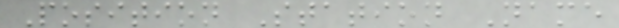Position Station Name
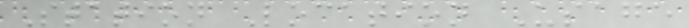Station Location Usage
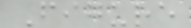Figure
